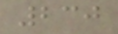230
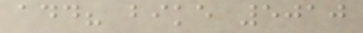add? bike 5010
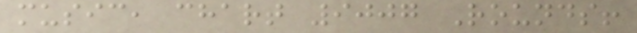music, chart 9007 Rounds!
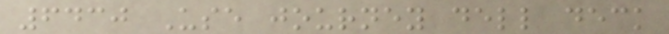6430 Use journey dell deck
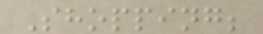Shopping;
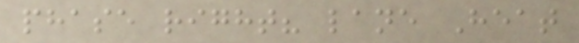phase right? lane Heat
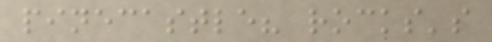pinecastle? rocks's
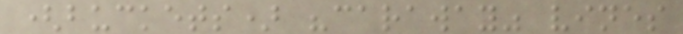(buckets) "caraway" vines
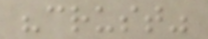"crust"
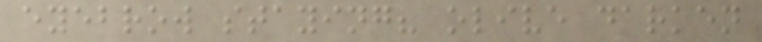eyebrow staying? olive darken
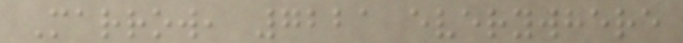Marrow, 7221 everywhere
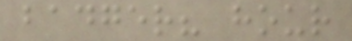badger? hour
